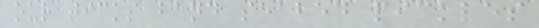our ticks band seabed pickles
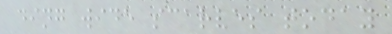ding wide scarves today
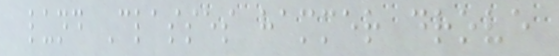lund Classes hammer drove
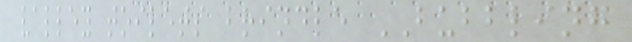valley toilets brindle BUBBLING
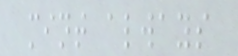mint always
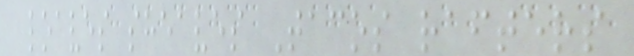loaves sheaves Tacos rafters
